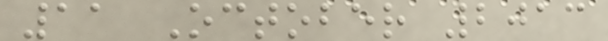11 October 2013
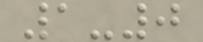1-0
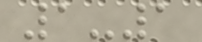1-1
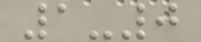1-0
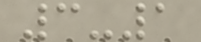3-1
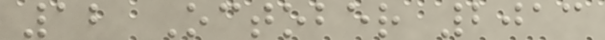12 October 2013
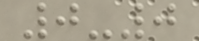0-0
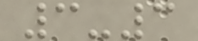3-3
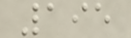195
